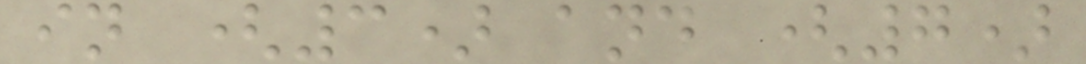in (3) and (7)
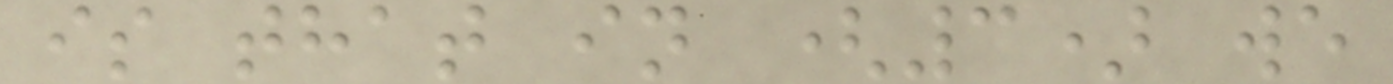is that in (3) we
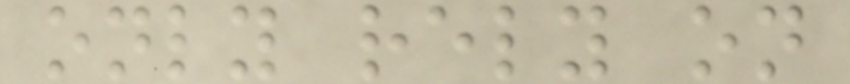only rely on
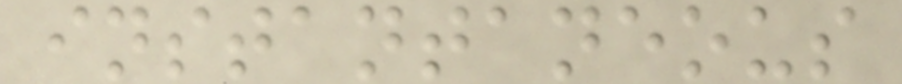instantaneous
